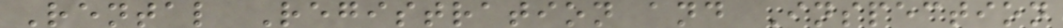Rental Registration and Inspection
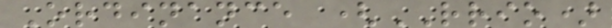Ordinance (RRIO)
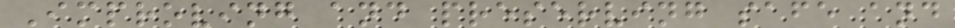Improving and preserving safe and
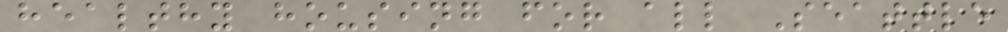healthy housing for all Seattle
